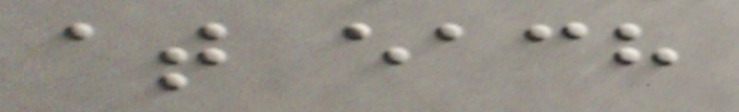at each
